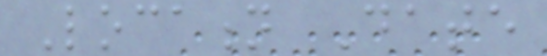Location Date
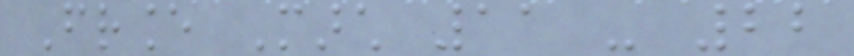France March 11 - 22
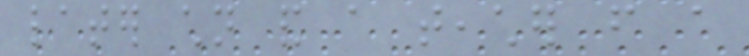later children and a teacher from a
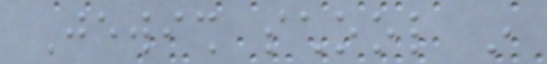Jewish school in
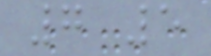7 5
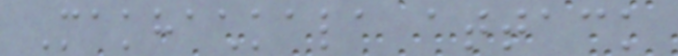Makhachkala attack
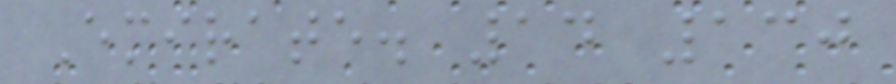Emirate. 14 130
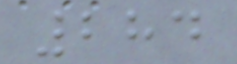284
